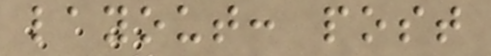layout: post
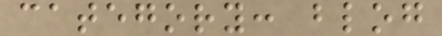category: blog
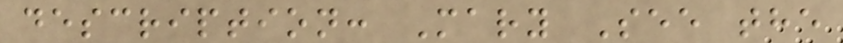description: Mary See the
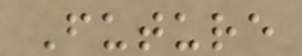Future
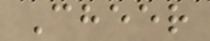Cheer
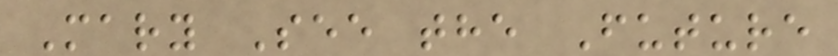Mary See the Future
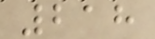218
